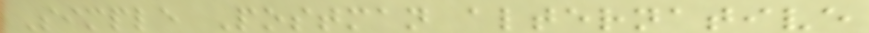Simple Postman alternative
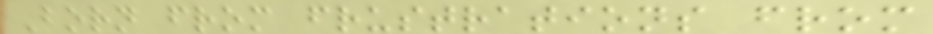Born from frustrations from
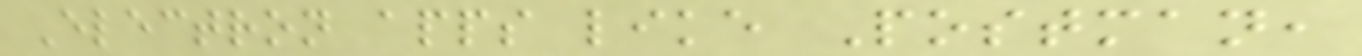Electron apps like Postman,
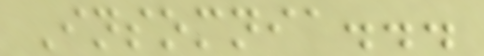Insomnia...
